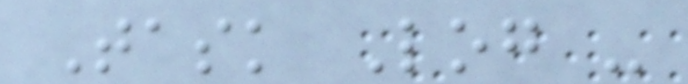Task Log -
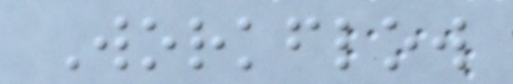Workflow
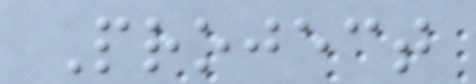Project
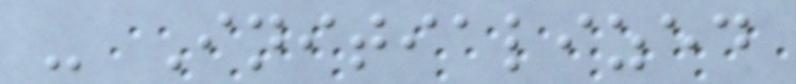- Initialized
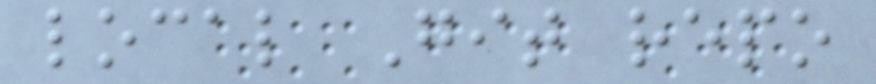local Git repo
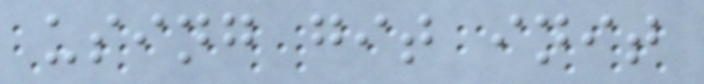using git init
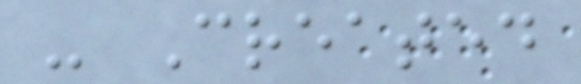- Created
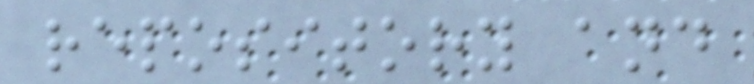repository and
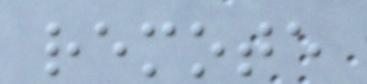remote
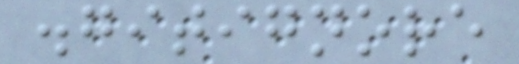.gitignore
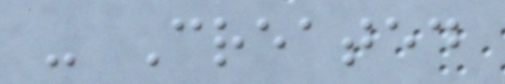- Created
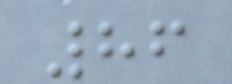86
